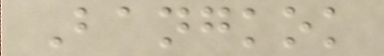Bangkok
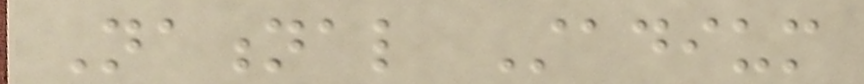National Stadium
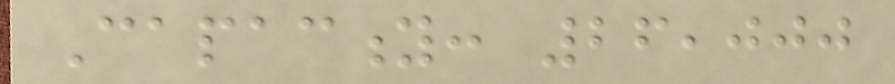Capacity: 26,000
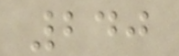240
